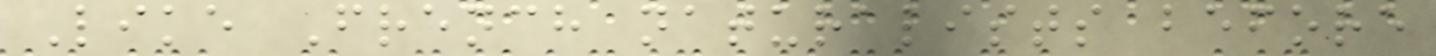Like French naturalists before
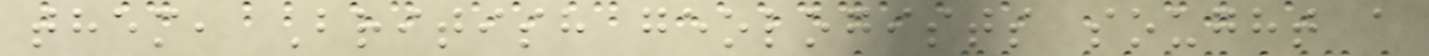them, British geologists sought a
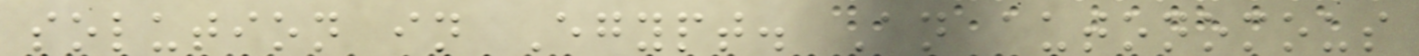solution in Egypt. An autonomous
